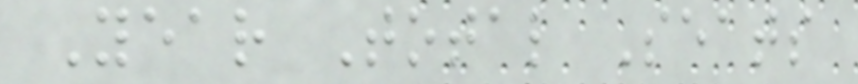Year Total Seats
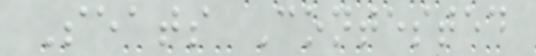Seats Contested
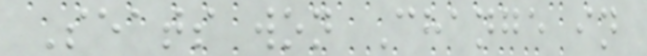Seats won Change in
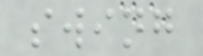swing
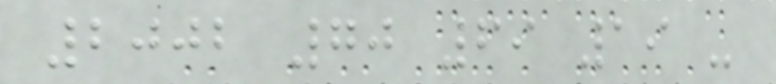2002 70 69 19 -
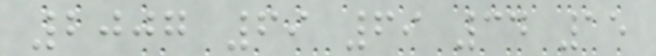2007 69 69 34 15
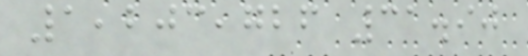1,203,726 31.90
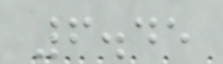6.45
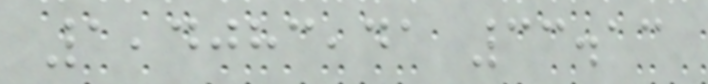1,4083,41 33.13
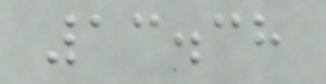13.38
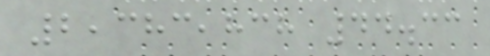2,383,838 44.33
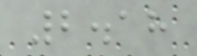2.18
